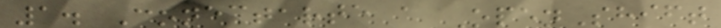1. Conectarte a OpenShift
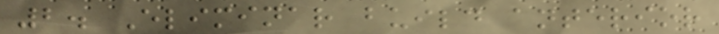2. Eliminar build anterior
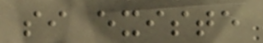si existe
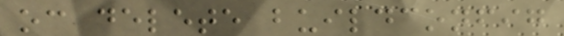oc delete buildconfig
